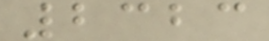2323
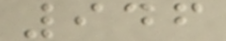946
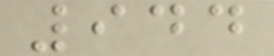944
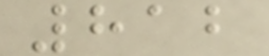812
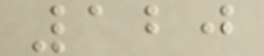120
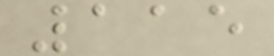115
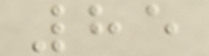85
